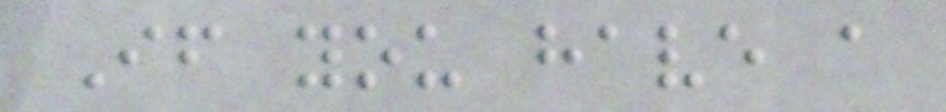If you have a
